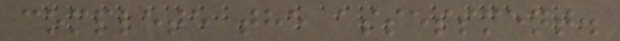complete the assessment.
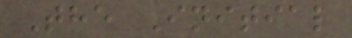The Initial
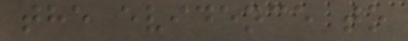the evidence to
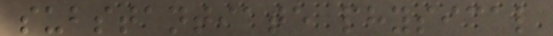substantiate physical
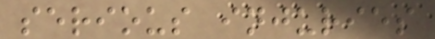serious injuries
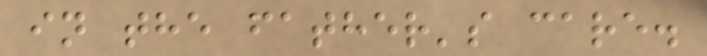in the father's care.
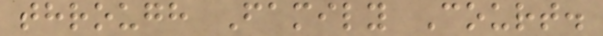through Family Court.
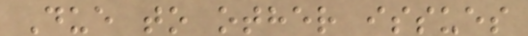Due to other issues
